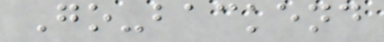Go-backend
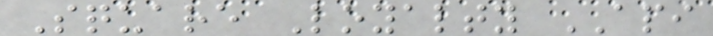Square Loyalty API
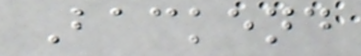Backend
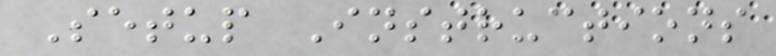Setup Instructions
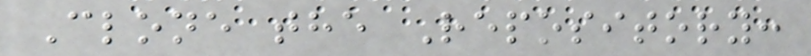Clone the Repository:
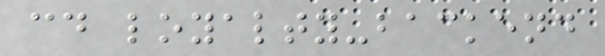cd loyalty-backend
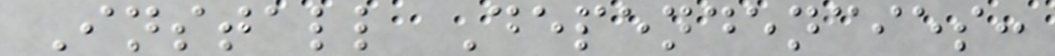Install Dependencies:
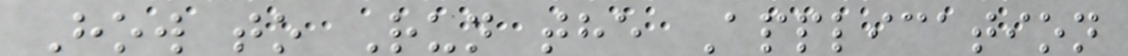How to Run the Application
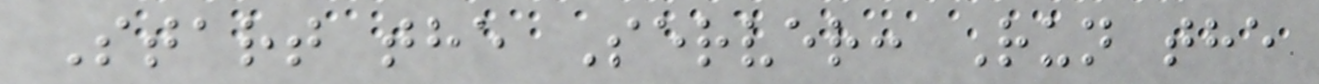Start the Server: Run the
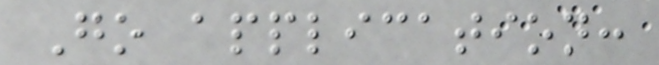Go application:
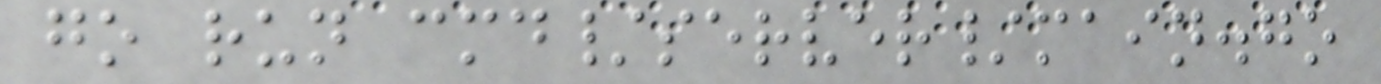go run cmd/server/main.go
